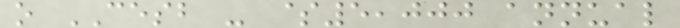o CESB - $5,000 annual
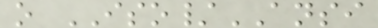o ISO/ANSI
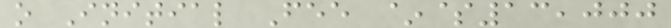o Initial Fee ~$13,000
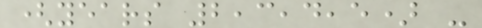(years 2,3,4,5) -
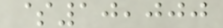$10,000
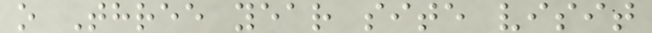o Three year site visit
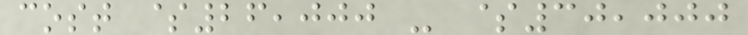cost $26,000 - $30,000
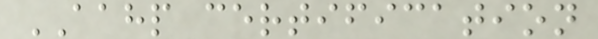AAHP certification
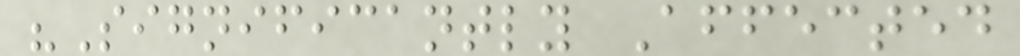"Significantly Affected
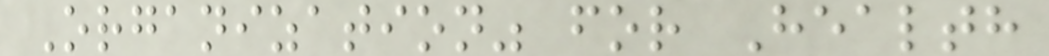Organization" for Health
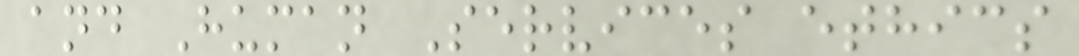and Human Services ethics
